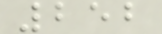252
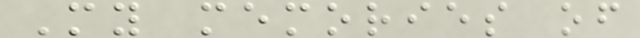My memories of
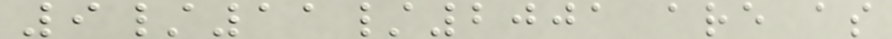9/11/2001 are as
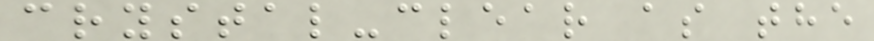crystal-clear as the
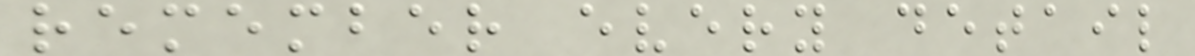remember every detail
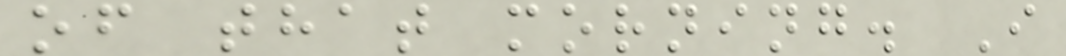of that morning. I
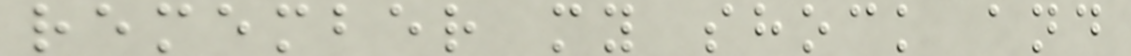remember my shock and
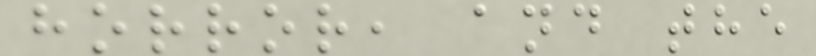horror, and the
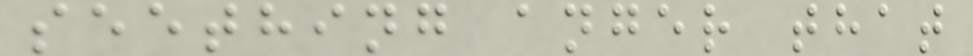seething anger that
